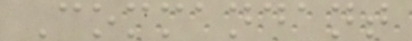Commandant
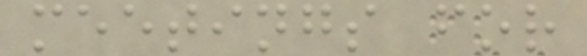meetings for
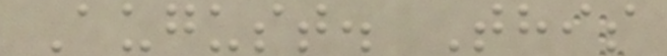August. This
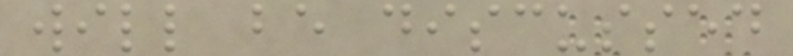will be discussed
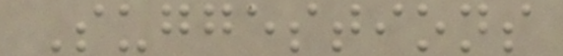Suggestions
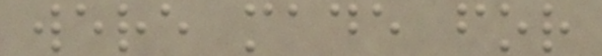were made for
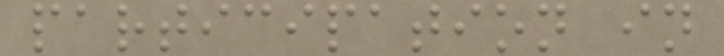participation in
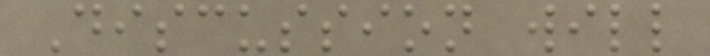Discussion will
